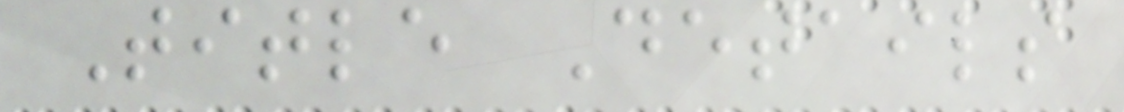Title Details
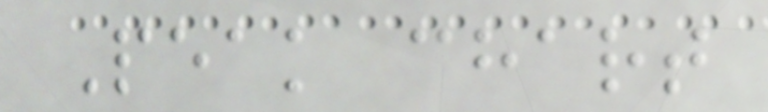Peak chart
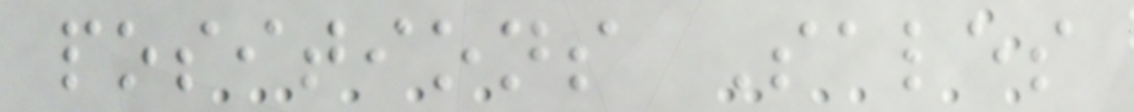positions Sales
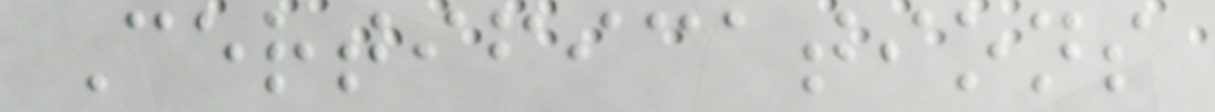Certifications
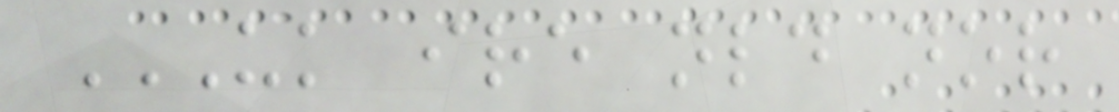UK IRE NLD NOR
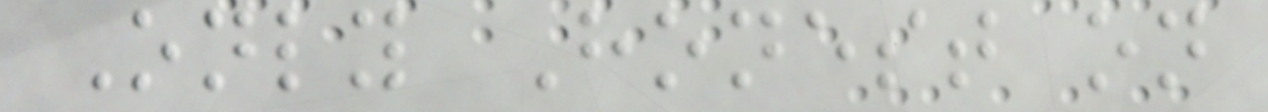Only Honest on
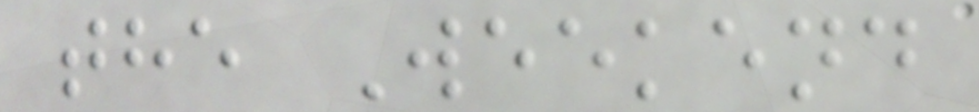the Weekend
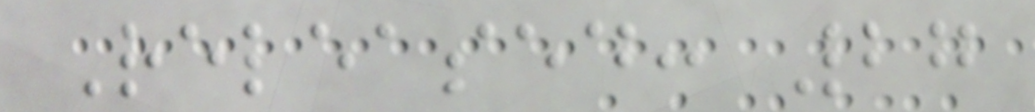Released: 27
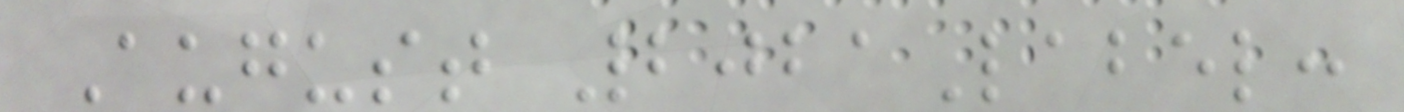August 2021Label:
